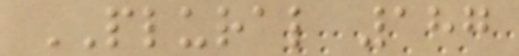PLURAL 187
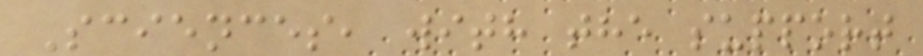Sciences, with the support
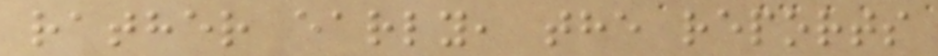rather early, the reports
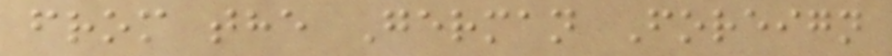from the German Foreign
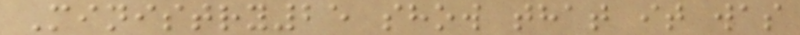Ministry25 show that it was
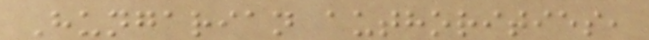Hungarian authorities,
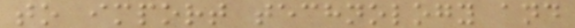to import technology and
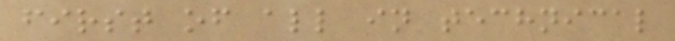first of all in technical
